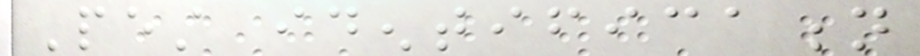Pest identification
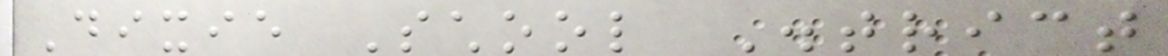Dixie School District
